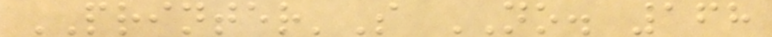PRINTER'S NO. 168
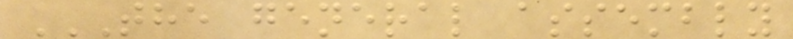THE GENERAL ASSEMBLY
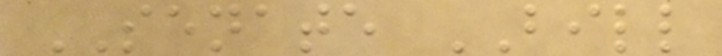SENATE BILL
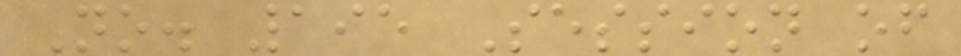No. 195 Session of
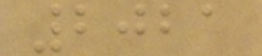2021
